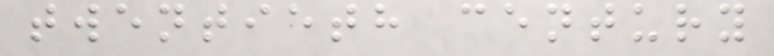twentieth century
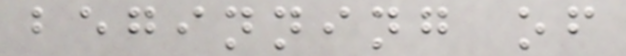beginning of
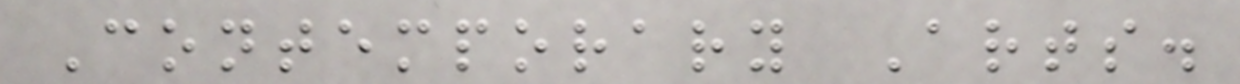Contemporary Arts.
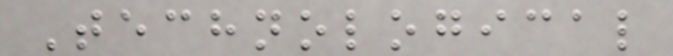Technological
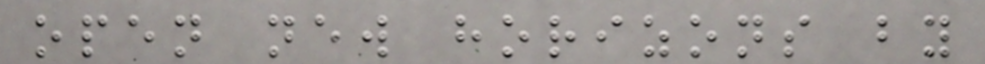open new horizons by
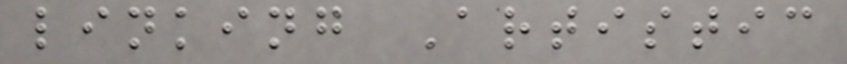linking Artistic
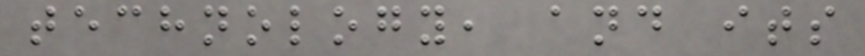technology, and its
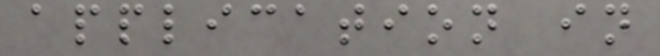application in
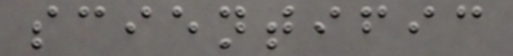scientific
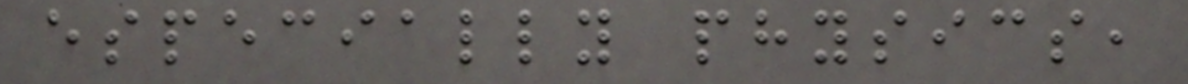especially physics,
